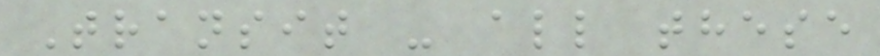Transit - all these
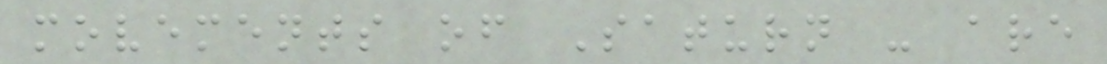movements of Saturn - are
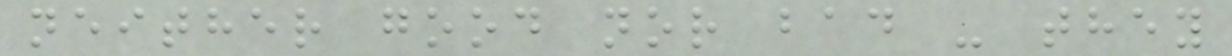neither good nor bad - they
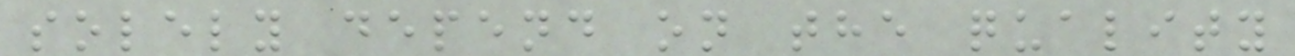solely depend on the quality
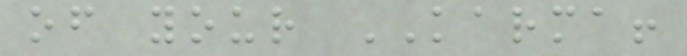of your KARMA!
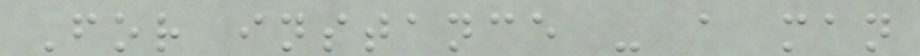For instance - a man
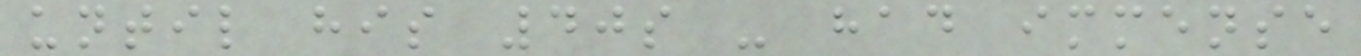until his 40s - had immense
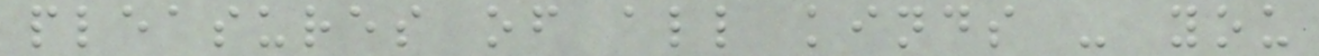pleasures of all kinds - you
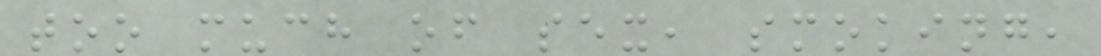too much of sex, smoking,
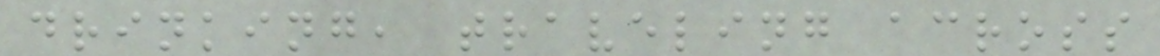drinking, traveling across
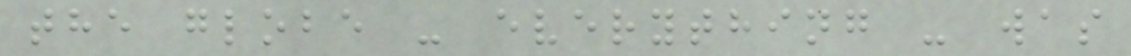the globe - everything - was
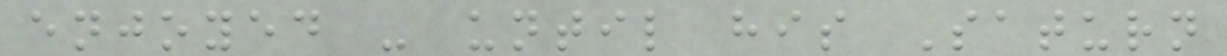enjoyed - until his Saturn
